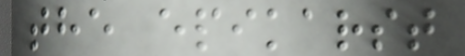the epikarst
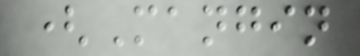(Mangin
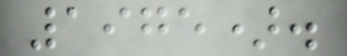1975).
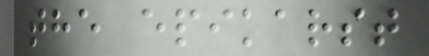the epikarst
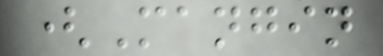(Mangin
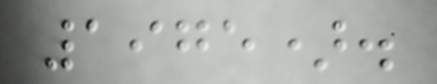1975).
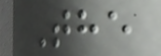The
